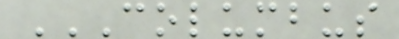COLUMBUS
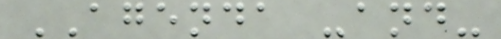AGENDA -and-
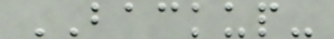BACKUP-
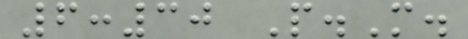6:30 P.M.
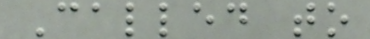Called to
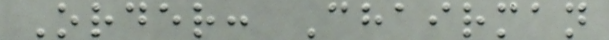Order: Chairman
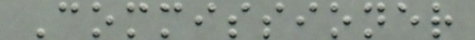Commissioner
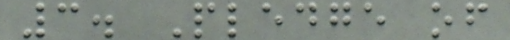3. Pledge of
